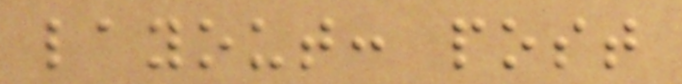layout: post
